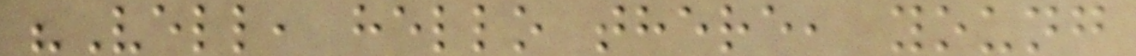"Vell, hello there, young
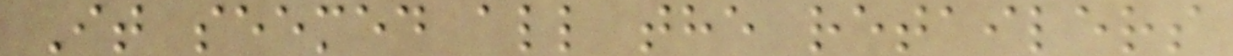It seemed all the retailers
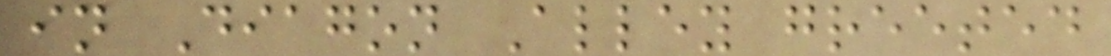in Diagon Alley greeted
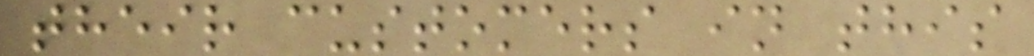their customers in this
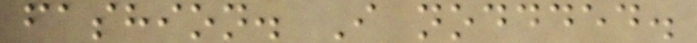fashion. I noddded.
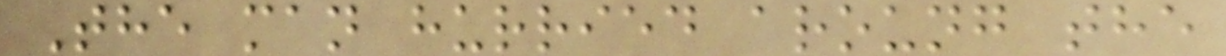The man hurried aroung the
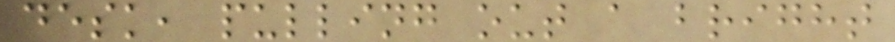desk, pulling out a bright
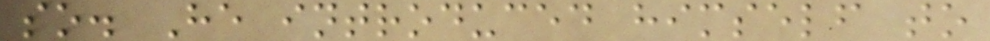so. He introduced himself to
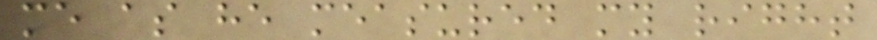me as he measured my right
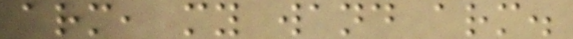arm, my wand arm.
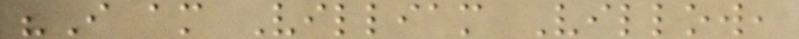"I am Villiam Villow,
